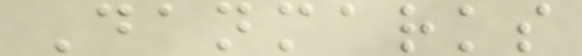Danmarks
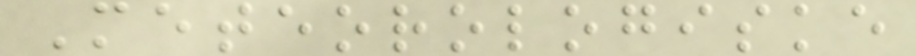Meteorologiske
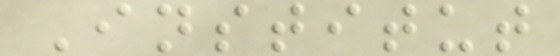Institut
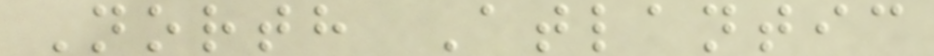North Atlantic
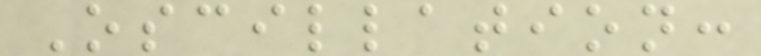Oscillation:
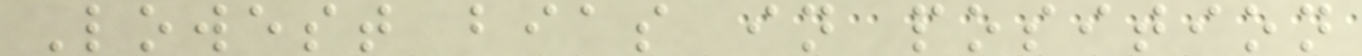Lowest bias in position
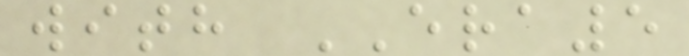with ERA5
